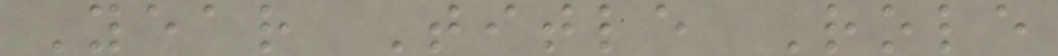Year Title Role
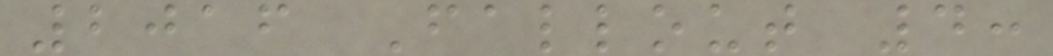2016 Fallout 4:
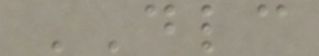DLC
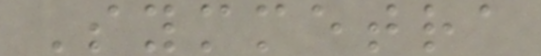Symmetra
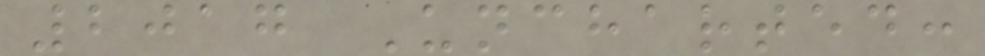2017 Uncharted:
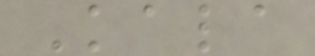Kala
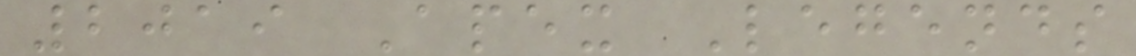2019 Apex Legends
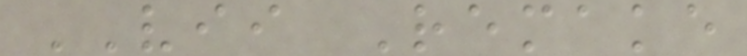VII Remake
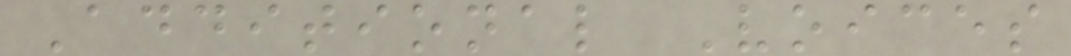Additional Voices
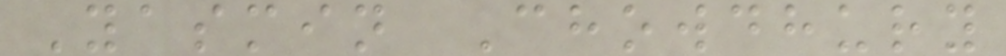Yasmin Chowdhury
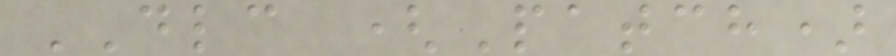DLC (Patch)
